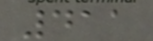411
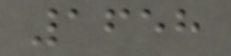1658
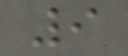9
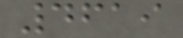4619
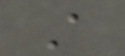A
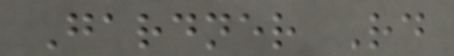Gardner Rd
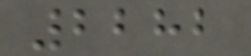2282
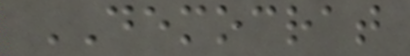DEMOCRAT
